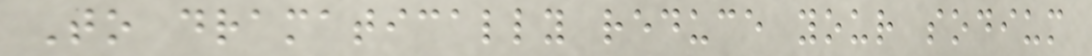To dramatically reduce your sodium
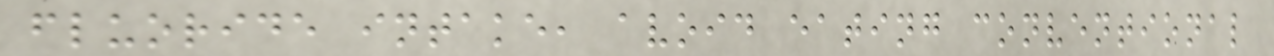fluoride intake, avoid eating conventional
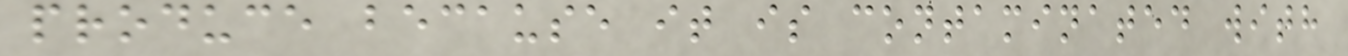produce because it is contaminated with
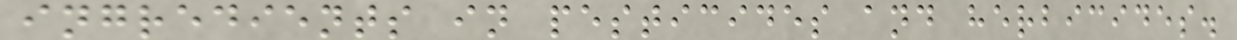ingredients in pesticides and herbicides.
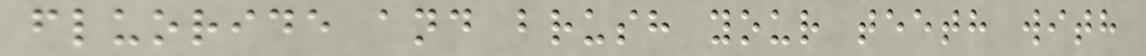fluoride and brush your teeth with
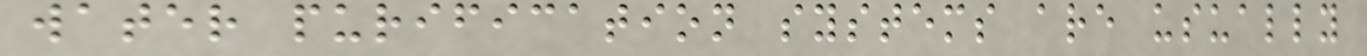water purification systems are usually
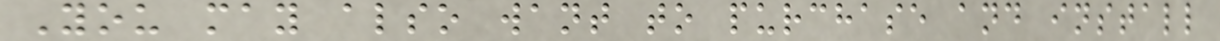You may also want to purchase and install
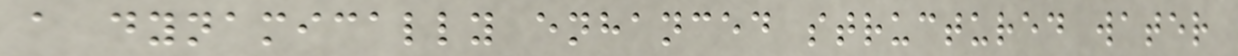a dynamically enhanced structured water
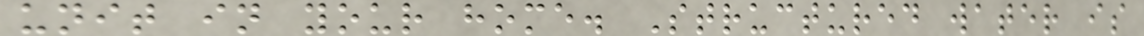unit in your home. Structured water is
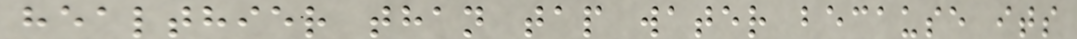healthier than tap water because its
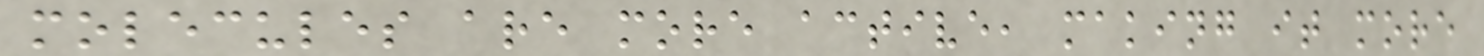molecules are more active, making it more
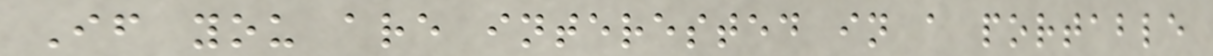If you are interested in a portable
